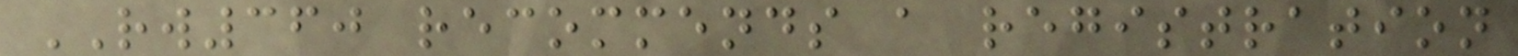RW360 recommends a registration
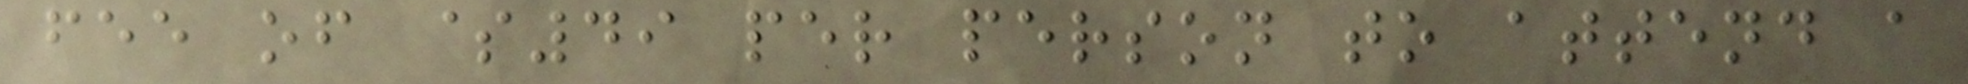fee of $49 per person to attend a
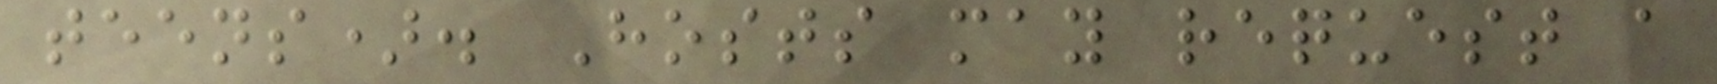teens). Hosts may request a
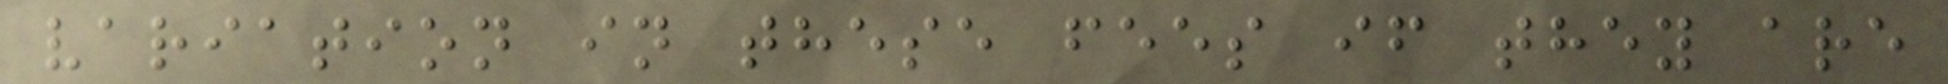variation in these fees if they are
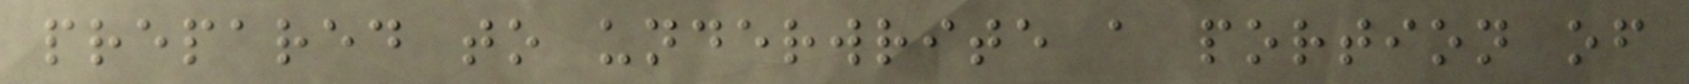prepared to underwrite a portion of
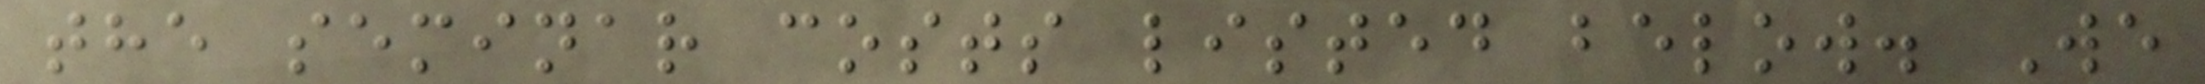the seminar costs listed below. We
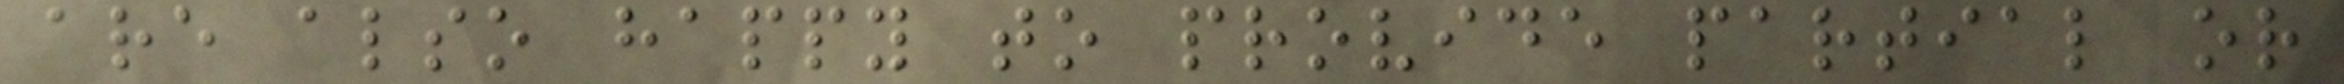are also happy to provide partial or
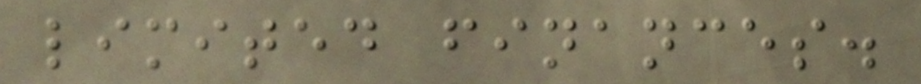limited finances.
